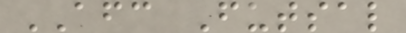AFC Futsal
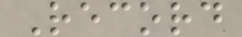Record
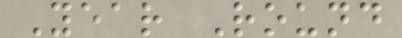Year Round
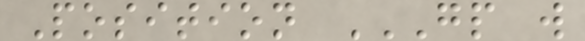Position GP W
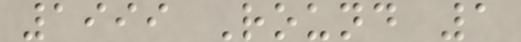1999 Round 1
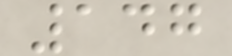147
